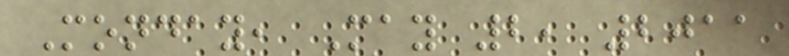Monday, May 2, 2011
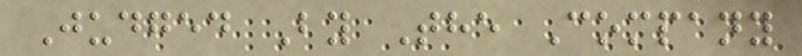Judged By The Company
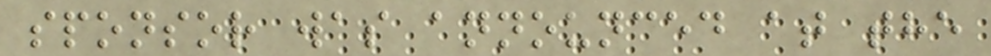sponsor was announced at the
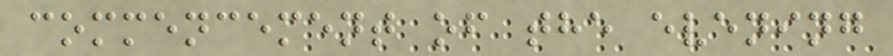commencement of the evening
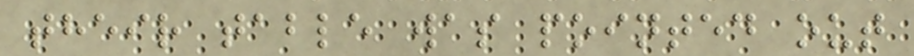their table was pointed out
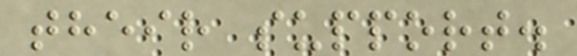their support.
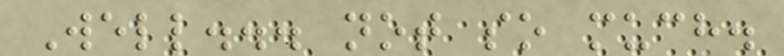Well... not so much.
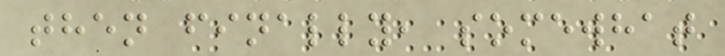then finally, somewhat
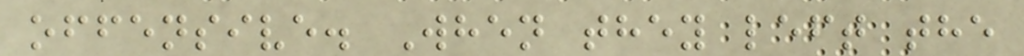offensive. When they left the
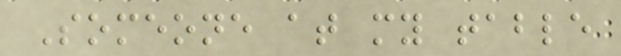Someone at my table
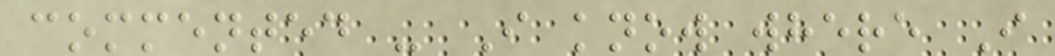commented - I know where I
